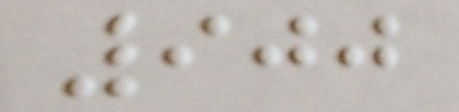900
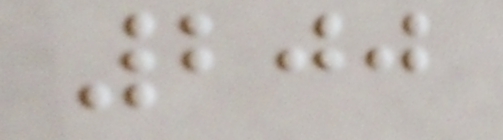200
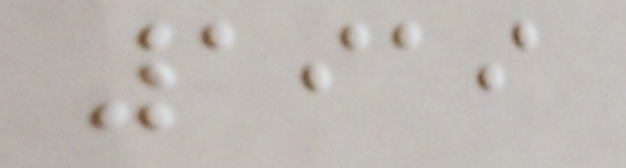1919
